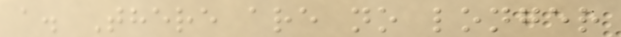a. There are no longer
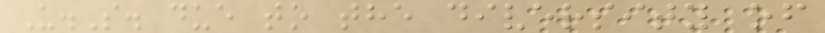U.S. due to the diversity of
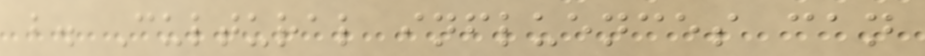b. Cultural influences can
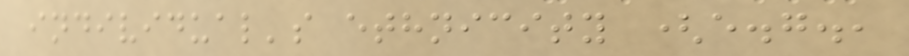individual's ethnicity (e.g.,
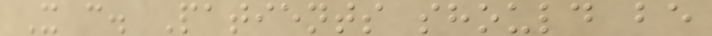X c. Patients should be
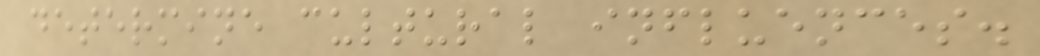determine cultural influences.
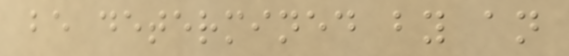be determined by an
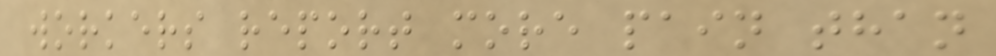workers report more pain than
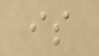is
